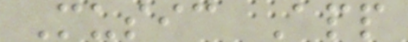Music App
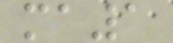ma1
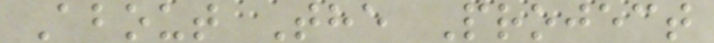About The Project
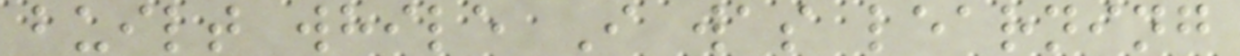built while I was learning
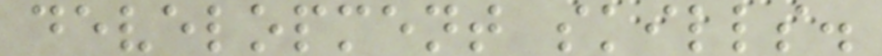development skills.
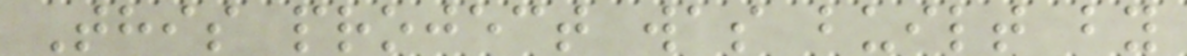This project was built by
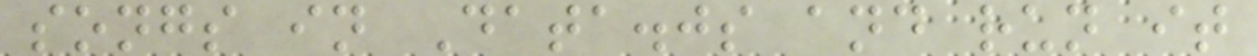songs in Data.js and run it
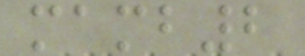mamb2
